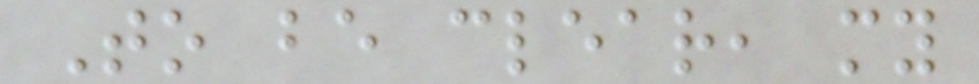To be clear, my
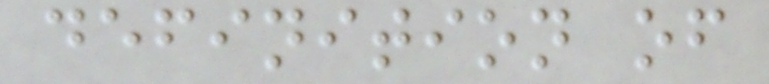definition of
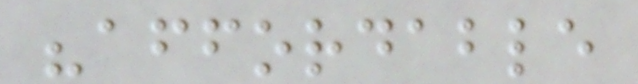"affordable
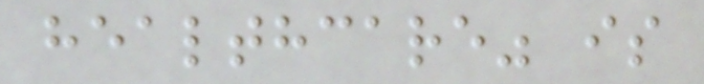healthcare" is
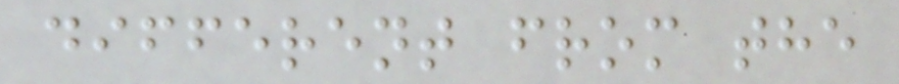different from the
